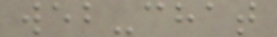web-chat
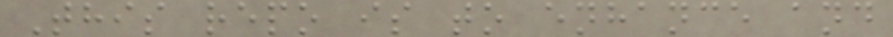This repo is to enhance and
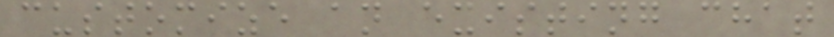customize an existing chat
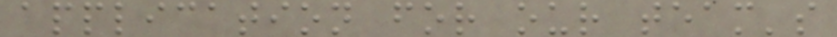application for our team's
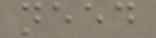need
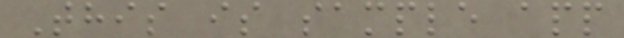This is sample app
